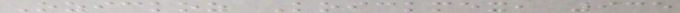Ozickoz Koickmex, 935
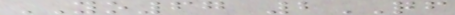YO67 2QF
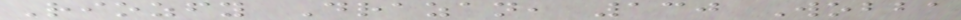Riozfy Drazan, 130 Wobba
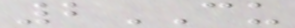2CU
